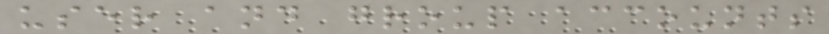user and group accounts
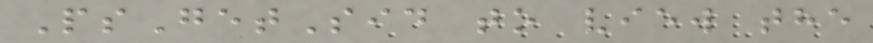PsGetSid to view the
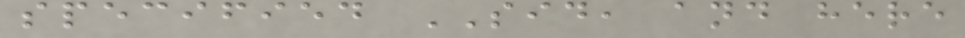specified SID, and here
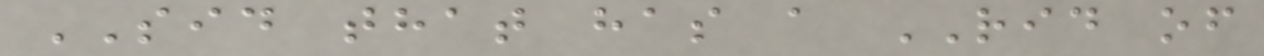SID that has a RID of
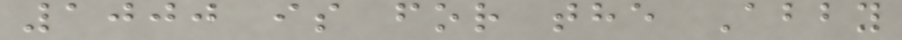1000 is for the Abby
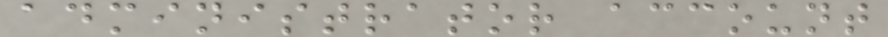administrator account
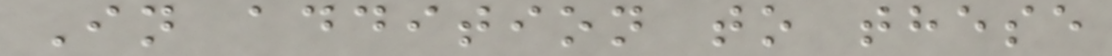In addition to these
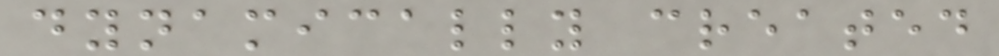dynamically created
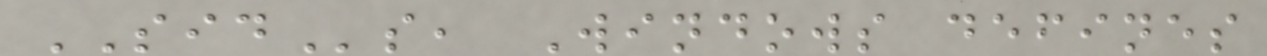SIDs, Windows defines
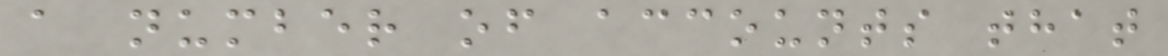a number of accounts that
